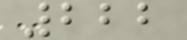222
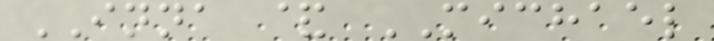INNA & MICHAEL
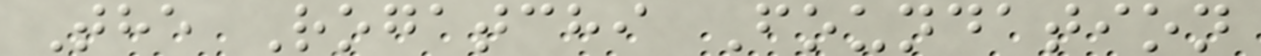The Rogatchi Foundation
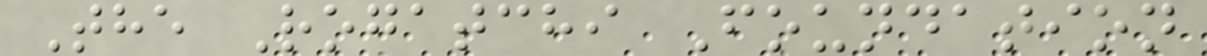The Rogatchi Foundation
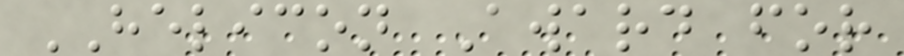HELICON Award for
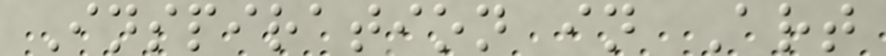Inspiration in Art
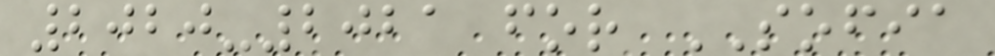2020-2021 for SOFIA
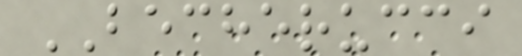BECHERUCCI
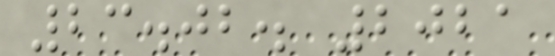23.02. 2021
